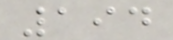194
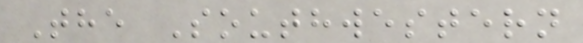The Southwestern
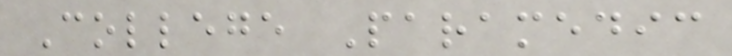College Paramedic
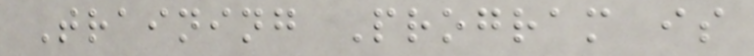Training Program is
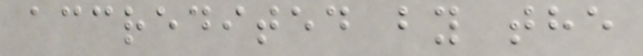accredited by the
